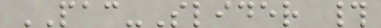PAC-Slider #
